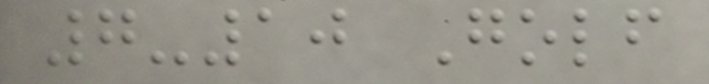7-10 Golf
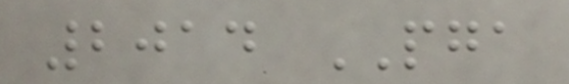2014 PGA
